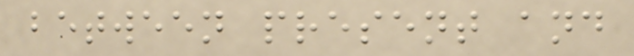between present and
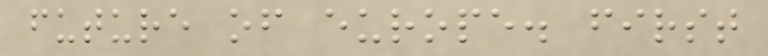future of europe. first
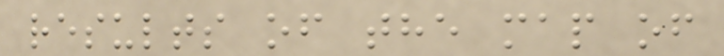results of the map of
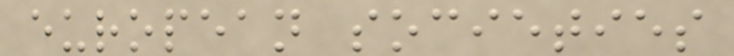european societies
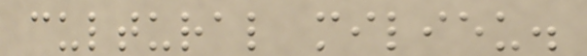cultural milieu.
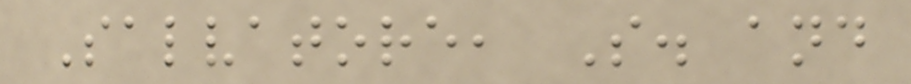Salvatore, S. and
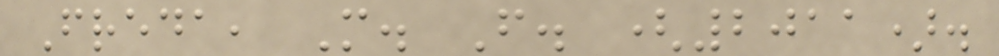Freda, M. F. (2011).
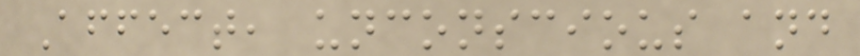Affect, unconscious and
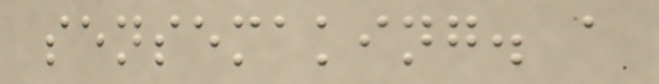sensemaking. a
